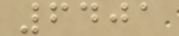6401
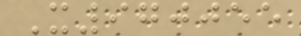X970055
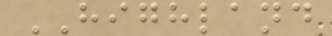HIGHLAND
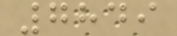7849
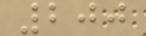200
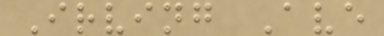Irving Ave
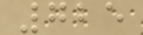725
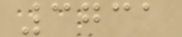3731
